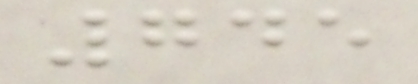745
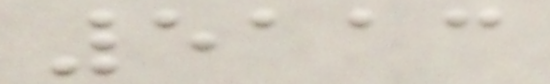5113
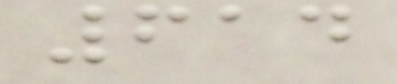614
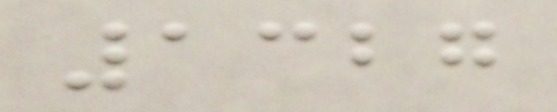1327
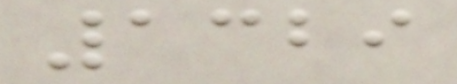1329
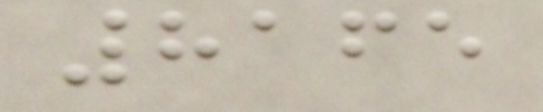8165
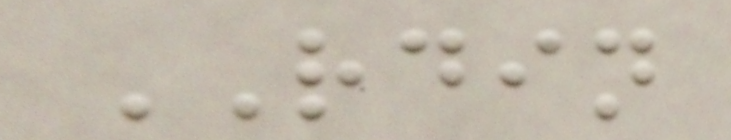RDIN
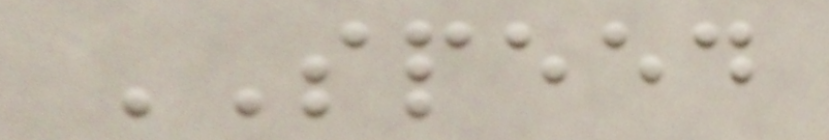SPEED
